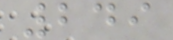249
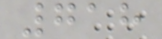718
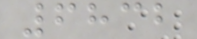6832
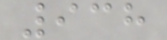938
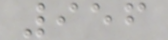956
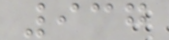937
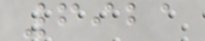6921
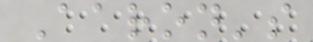Aaron's
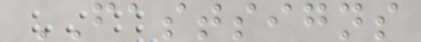FASTSIGNS
